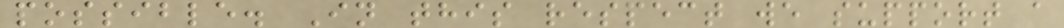possible. In this respect we support a
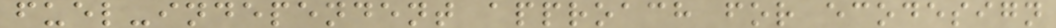fuel-independent approach for ecodesign
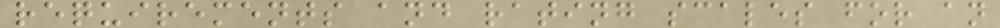requirements and rating scales for an
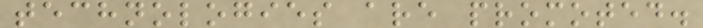technologies are promoted.
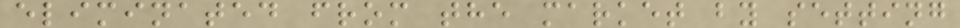eliminated from the market by setting
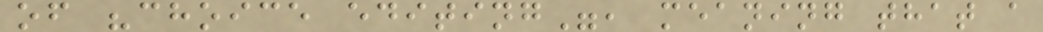of "choice editing", meaning that a
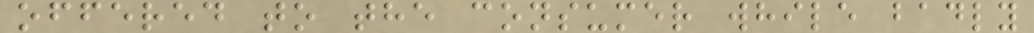offered to the consumer while badly
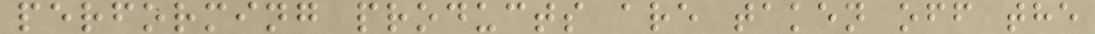performing products are taken off the
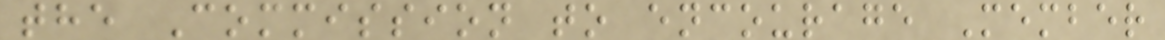the Commission to encourage Member
